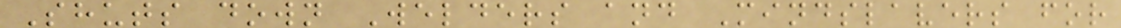Shuts down Welders and Mindslavers for
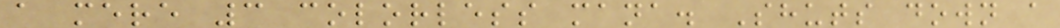a mere 3 colorless mana. Shuts down a
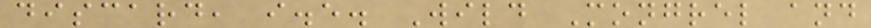discard, i.e. Wild Mongrel and
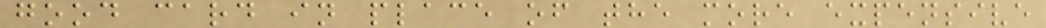good card in place of the more expensive
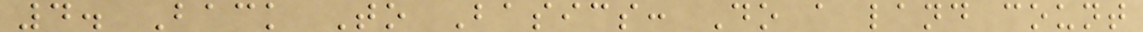4. Back To Basics: Do a land count
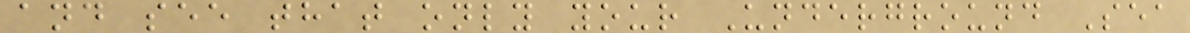and see that only your Underground Sea
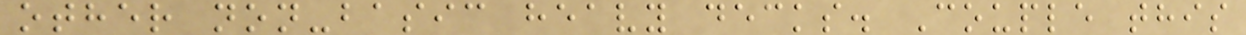other non-basic heavy decks. Couple this
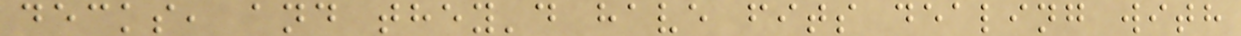decks, and they'd have fits dealing with
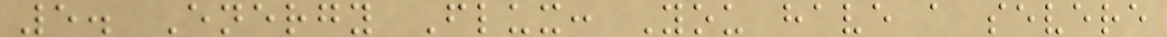5. Energy Flux: You have a severe
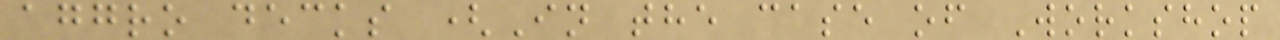aggro decks (In the case of Workshop
